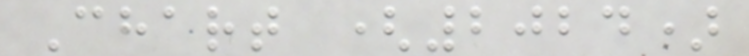Chart (2024)
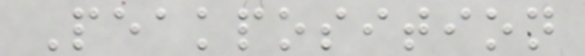Peakposition
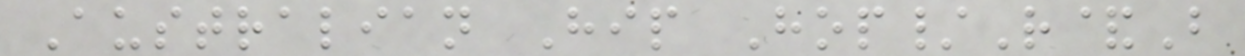Australian Hip Hop/R&B
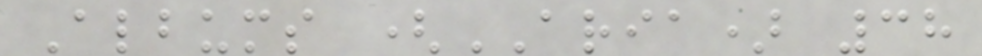Albums (ARIA) 38
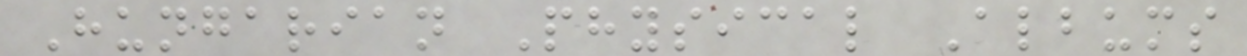Hungarian Physical Albums
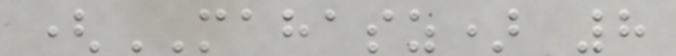(MAHASZ) 8
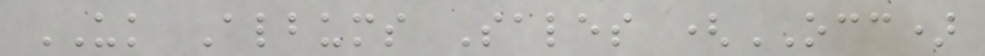UK Albums Sales (OCC)
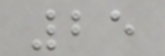25
